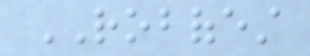ROBOFEST
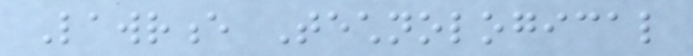Lawrence Technological
